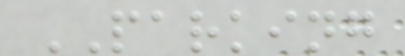PARKING
